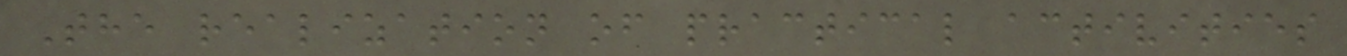The realization of practical activities
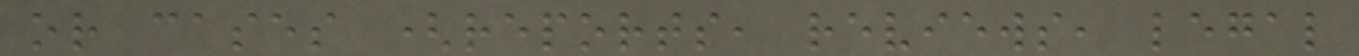or cases (reports, reviews, legal
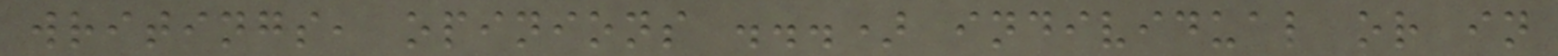writings, opinions ...) individual or in
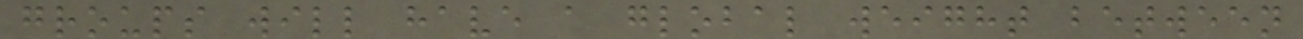groups will have a global weight between
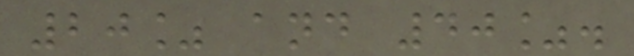20% and 40%.
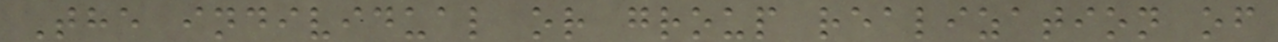The individual or group realization of
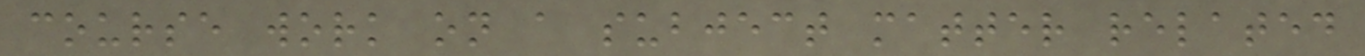course work on a subject matter related
